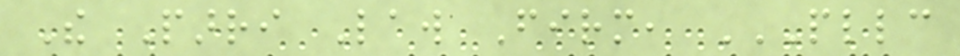The Parri Law Firm, PLLC
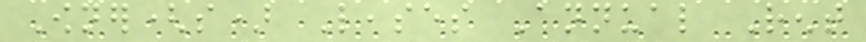Owner(s) Leases Annual Rent
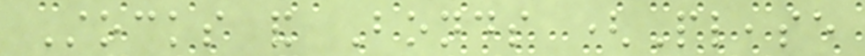Stocks and Bonds (Please
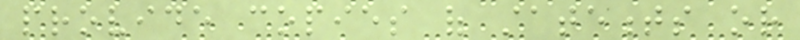provide copies of statements or
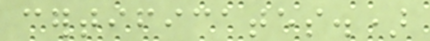certificates.)
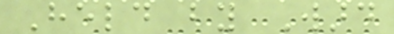Held by Ward
